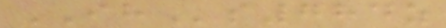IHs784z
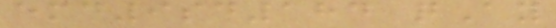emd9sd184 qAy
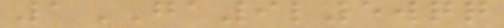1GA9l5wqq
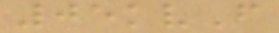05kvF
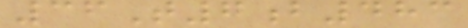36T7b483
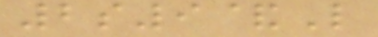2s9&L
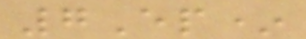7Ep*
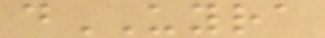dUYRA
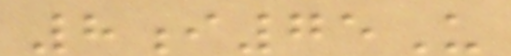8i75U
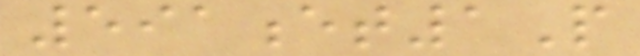591et1P
